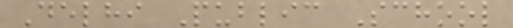Delhi Public School
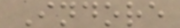Indore
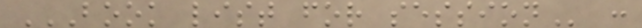BOOK LIST FOR SESSION :
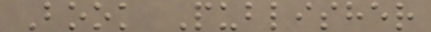Book Publisher
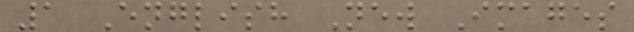1 English New Images
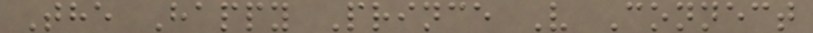The Happy Prince V Connect
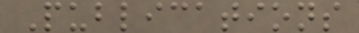Publications
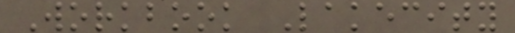Workbook Lakecity
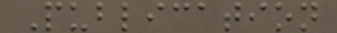Publication
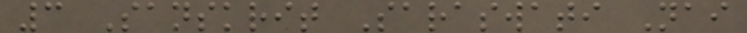3 Sanskrit Saraswati Nai
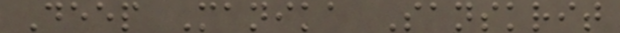Deep Manika Sanskrit
